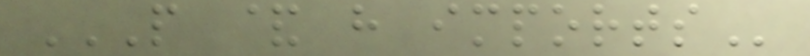P & H IMPORTS
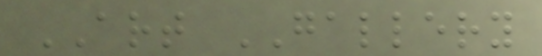ART GALLERY
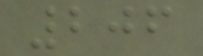206
